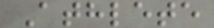Athlete
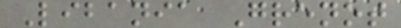Libania Grenot
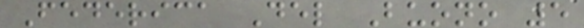Federica Del Buono 5
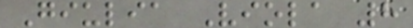Giulia Viola 8
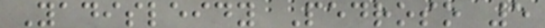Yadisleidy Pedroso 5
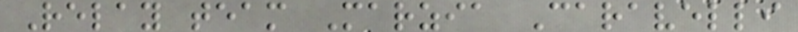Relay team Marzia Caravelli
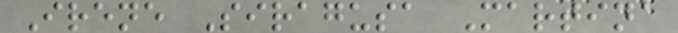Irene Siragusa Martina
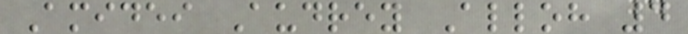Amidei Audrey Alloh 4
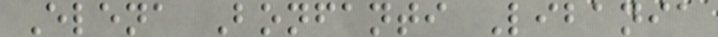Elena Bonfanti Libania
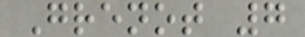Grenot 7
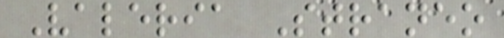Valeria Straneo
